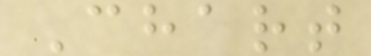Chart
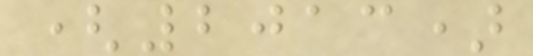(2013)
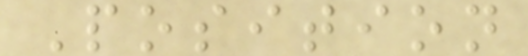Position
